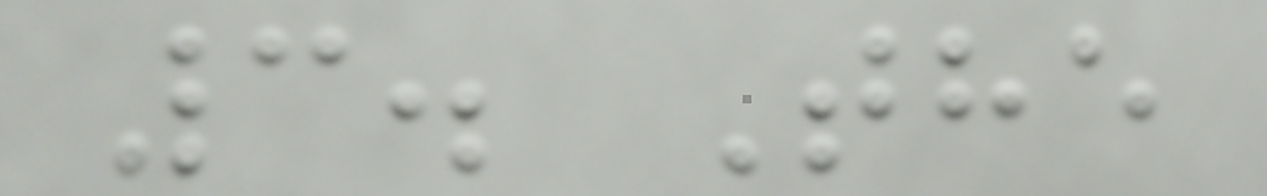3. The
